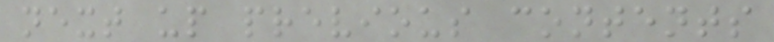next up previous contents
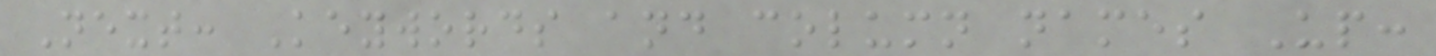Next: Keywords and column names Up:
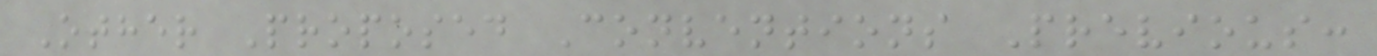Other Proposed Conventions Previous:
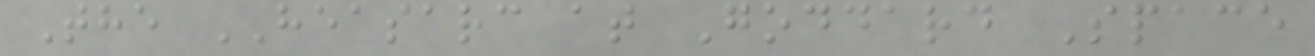The HEASARC at Goddard Space
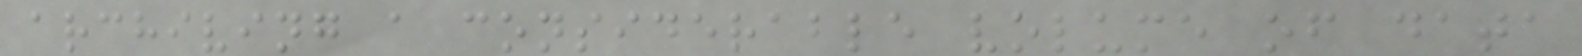archiving a considerable volume of data
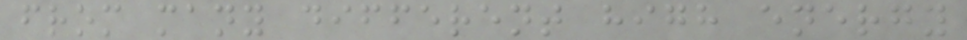from many different high energy
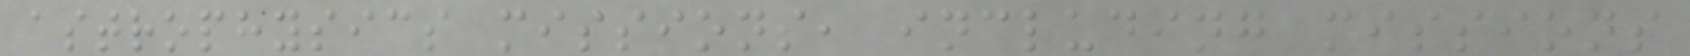astrophysics missions, including missions
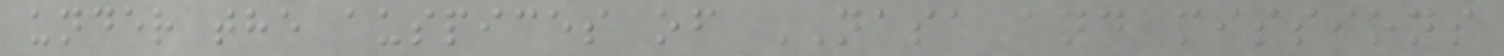under the auspices of NASA and missions
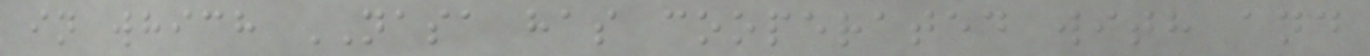in which NASA has cooperated with and
